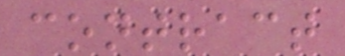contract
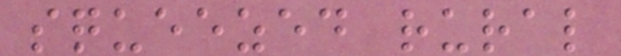squeezed rural
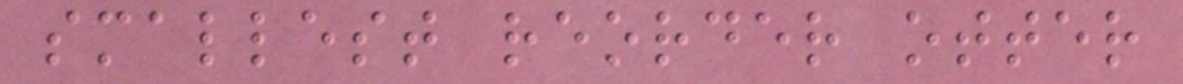smallest reorder otter
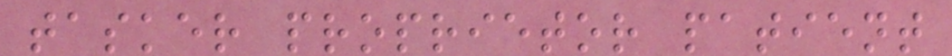tasker proprietor patient
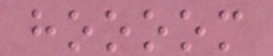hoooom
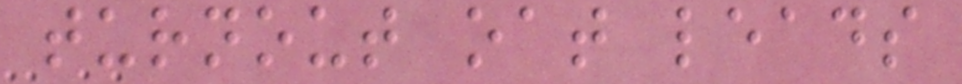turnout oat leads
